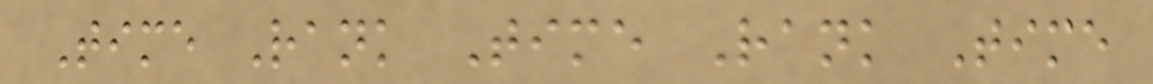Time Rank Time Rank Time
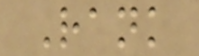Rank
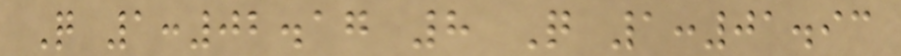Q 1:02.17 8 Q 1:01.93
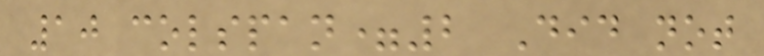10 colspan=2 Did not
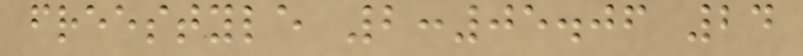freestyle 2:05.06 24
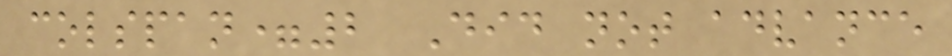colspan=2 Did not advance
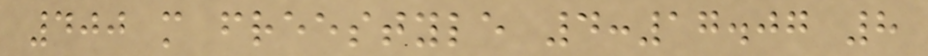400 m freestyle 4:17.07 8
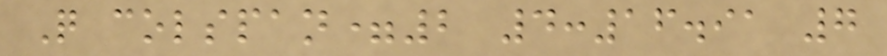Q colspan=2 4:16.91 7
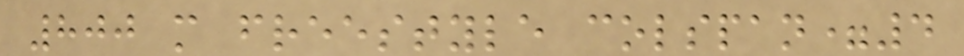800 m freestyle colspan=4
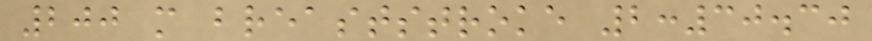200 m breaststroke 2:30.30
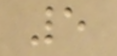5
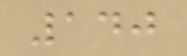140
